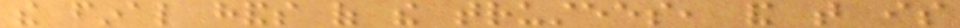the final hands of the trustees, and that is
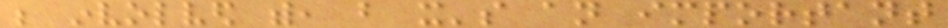be involved with, but it's an important
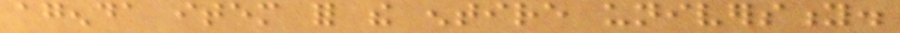agenda item for the entire university.
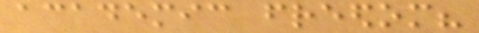academic freedom?
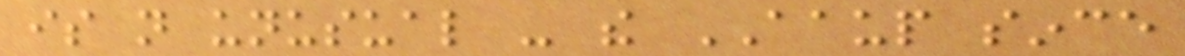is not unusual - the AAUP since
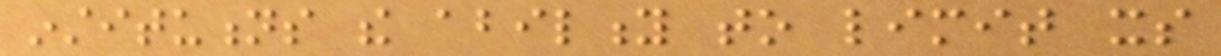institutions the ability to limit its
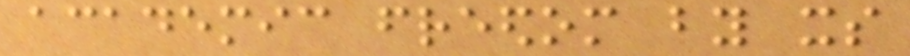academic freedom by its
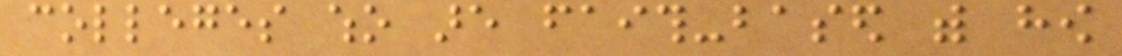colleges who are faith-based with how
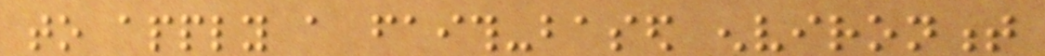to apply a faith-based environment
